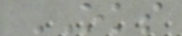OKS
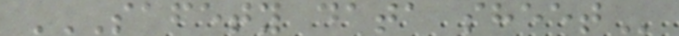SAFETY DATA SHEET
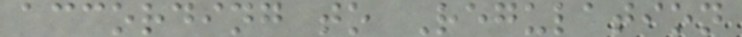according to Regulation
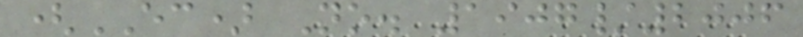(EC) No. 1907/2006
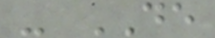- DE
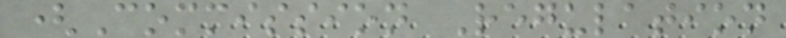(Commission Regulation
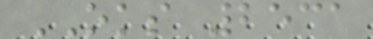OKS 2531
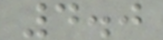4.0
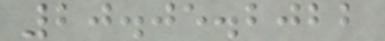20.05.2022
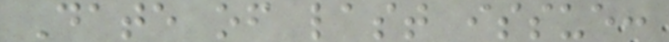Date of last issue:
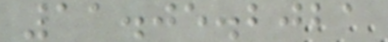11.05.2021
